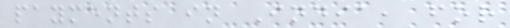payments in India, for
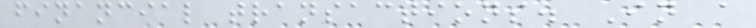financial transactions. In a
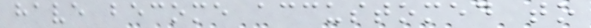have become accustomed to
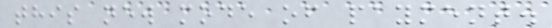this new mode of payment.
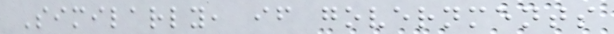Similarly, if governments
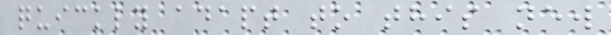quickly adapt to this new
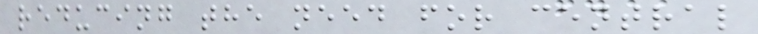reducing the need for central
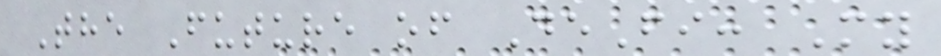The Future of DeFi: My
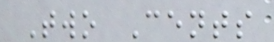Two Cents
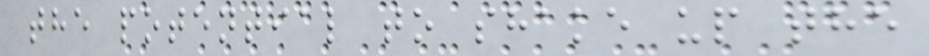the potential to shake up the
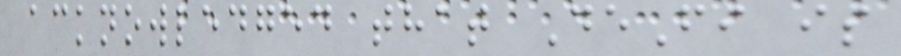acknowledged that DeFi is
